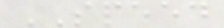SPEED
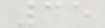35
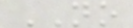NO
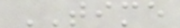TIME
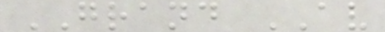GRAND AV
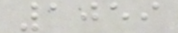1059
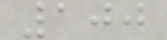100
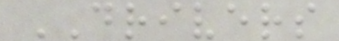DRIVERS
